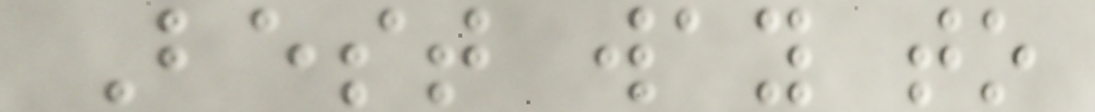Best way to
